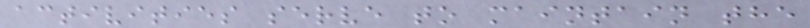activities serve to maintain the
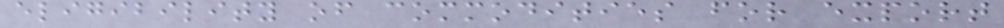eligibility of commodities for export
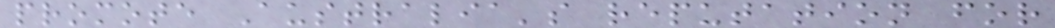promote Australia's reputation for
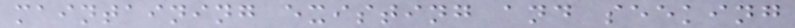maintaining existing and seeking
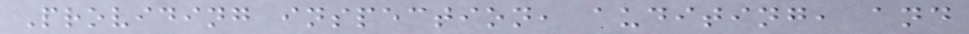Providing inspection, auditing, and
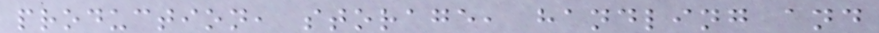production, storage, handling and
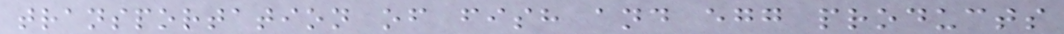transportation of fish and egg products
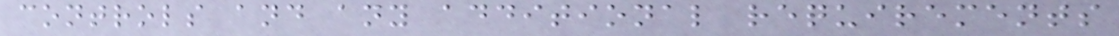controls and any additional requirements
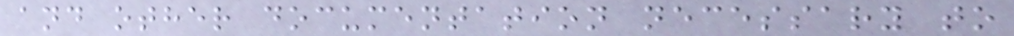and other documentation necessary to
